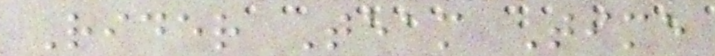Rider Team Time
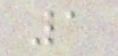1
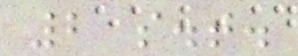2 s.t.
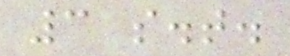3 s.t.
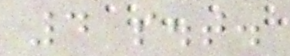4 s.t.
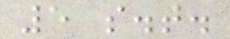5 s.t.
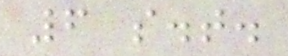6 s.t.
